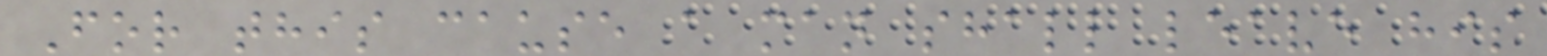For this cause a man shall leave his
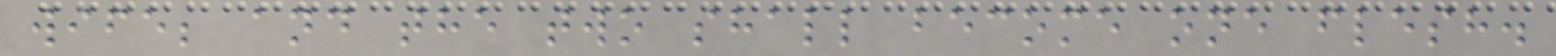wife; and the two shall become one flesh.
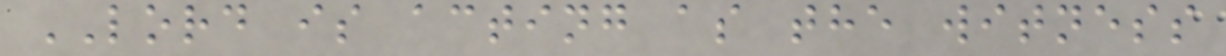LORD is acting as the witness
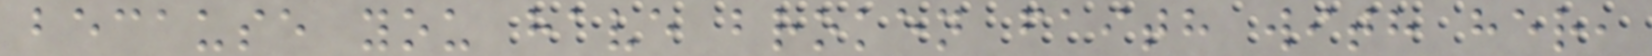because you have broken faith with her,
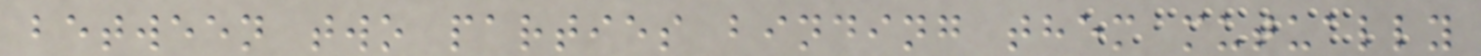between two parties binding them mutually
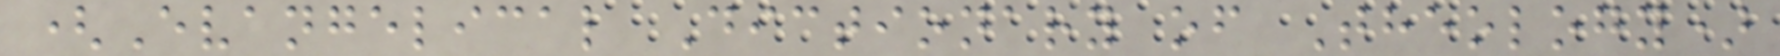(Evangelical Dictionary of Theology)
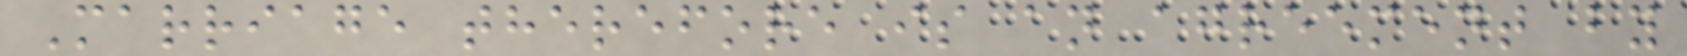Marriage therefore is an agreement by
